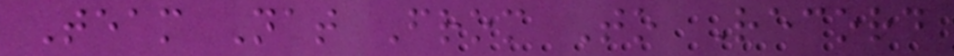Team Nat From To Record
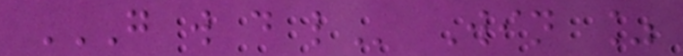G W D L Win %
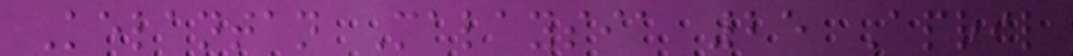Kelantan Malaysia 25 April
